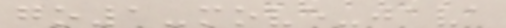go1-move-java
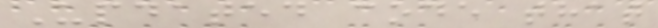Updated code that
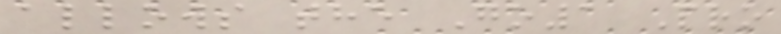allows the Go1 Pro
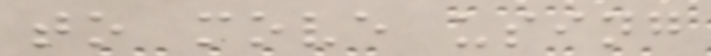to move using
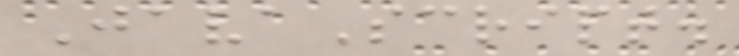JavaScript.
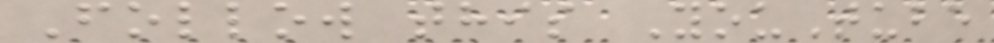Follow this YouTube
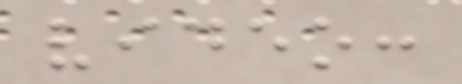video:
